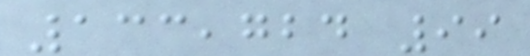133,724 99
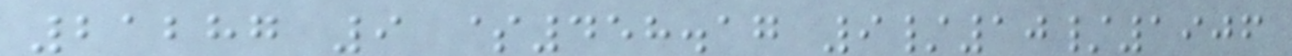21287 9 $458.17 9/10/1906
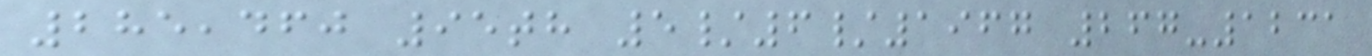285,460 95th 5/6/1967 267-1231
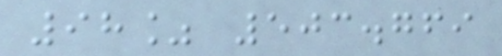98% 503.769
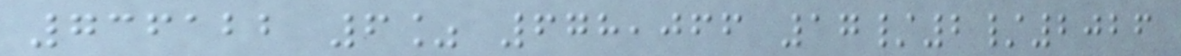736122 6% 678,066 17/2/2026
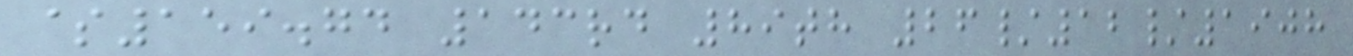$159.74 143rd 89th 26/12/1908
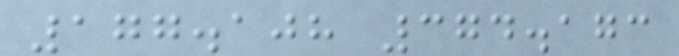177.108 374.173
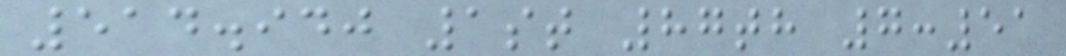514.940 1st 87th 7:51
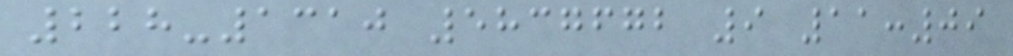228-1310 5837672 9 11:09
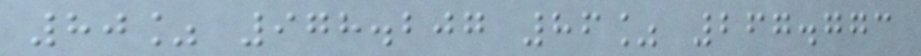80% 978.207 86% 267.773
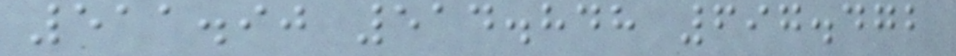511.90 514.848 697.472
